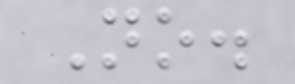No.
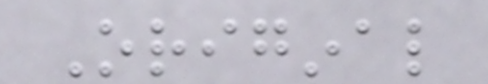Original
